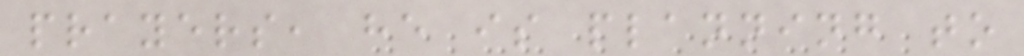prayers, he is planning to
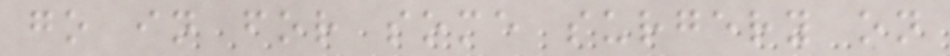go in for some surgery on
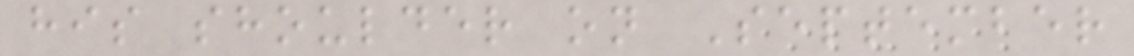his shoulder on September
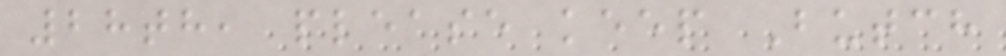28th, please keep Butch
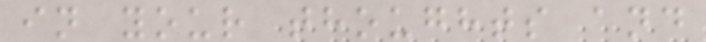in your thoughts and
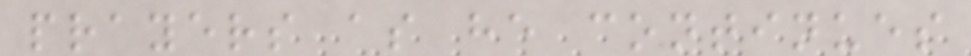prayers as he continues
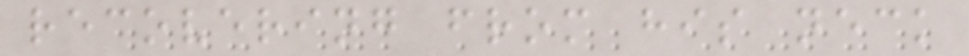recovering from his neck
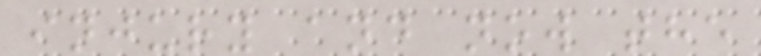injury and now the
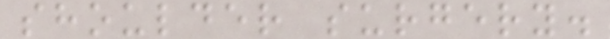shoulder surgery.
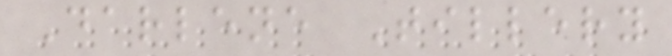Darlene Tillery
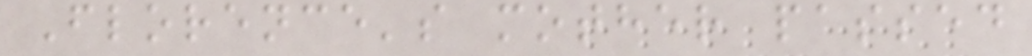Florence's mother passed
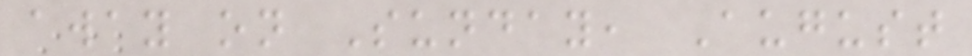away on Sunday, August
